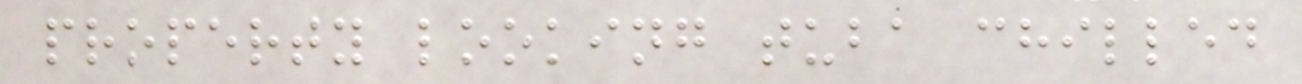property looking tuba chilled
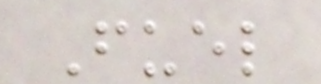Fuel
